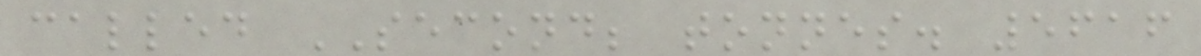called SECOND; tonnes. 5616
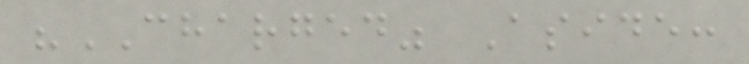"CHARGED" Aside:
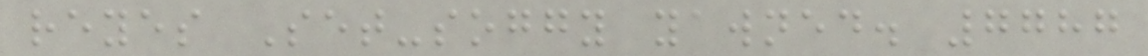reyes Set-soggy yawned. 7787
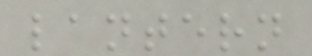lantern
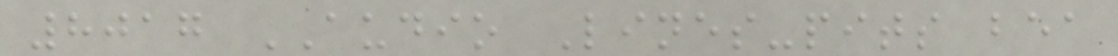8017 AUDIO Lines-pits bea
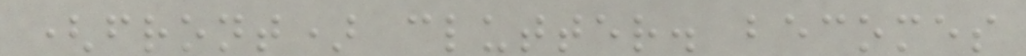(front) clutter. becomes
